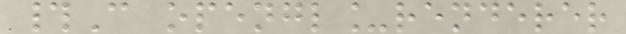#C opengl_renderer
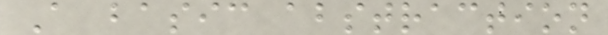A basic abstraction
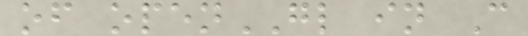of openGL in C
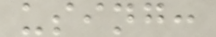using:
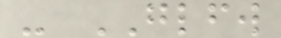- GLFW
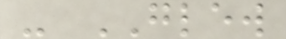- GLEW
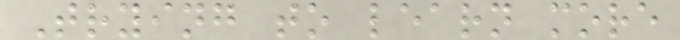Trying to learn more
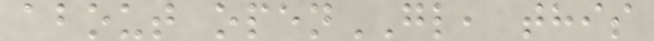about openGL, this
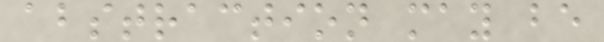abstraction may be
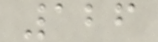126
